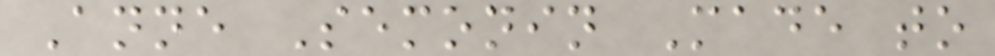Anne Semonin Made to
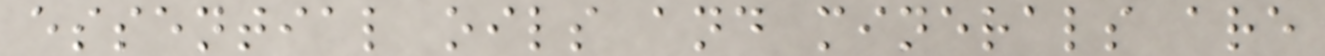essential oils and minerals are
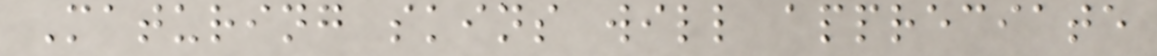Maturing skins will appreciate
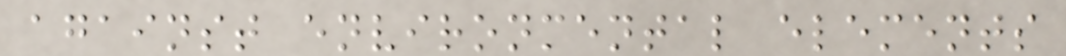against environmental elements
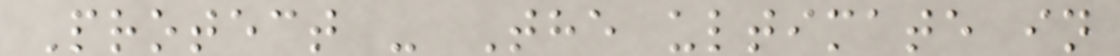Protect - The ultimate in
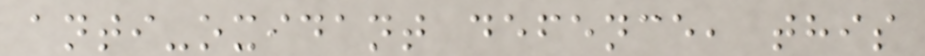anti-oxidant defence, this
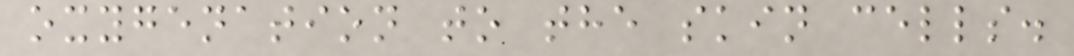oxygenation to the skin cells.
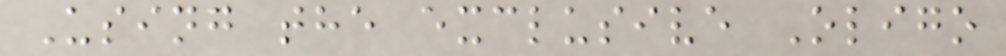Using the exclusive Oligo
